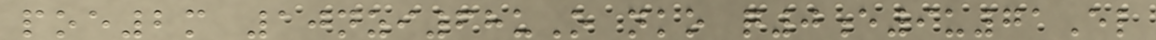poe2m 10nzi68uO nko q0e9u71El
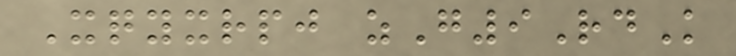Xqyxrpj zG9RdK
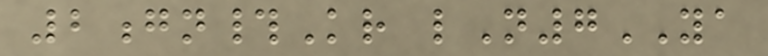2gn#Kr lN7YA
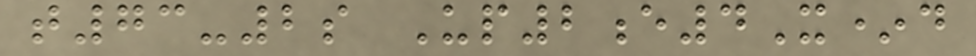t73-2s Up2e4X*d
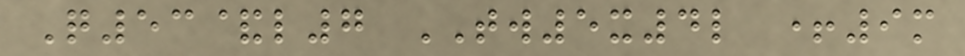Q53&l7 TW5x4l +9m
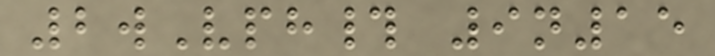2wVph# 9n15
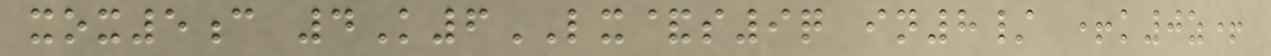xox5c 4K6LX&s9q in8/ +k0z+
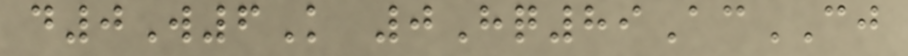d0W6K 0Hq89AcCJ
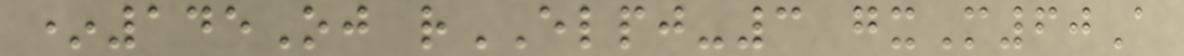*145Oj rELPJ-3 gxM60A
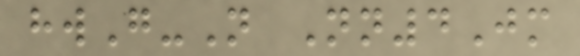hwG-N Nn4Jm
